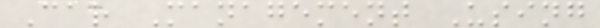Car Management Using
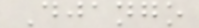Django
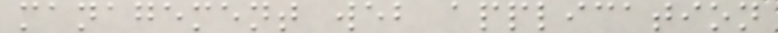management web application
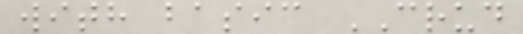with basic CRUD
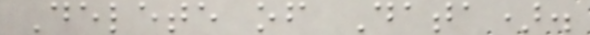Delete of Data).
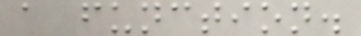a function.
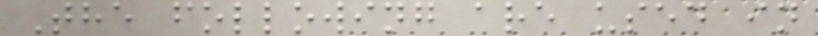The following are used in
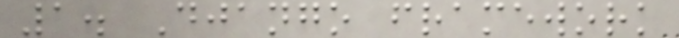1. Django framework
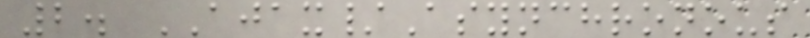2. AJAX/Asynchronous
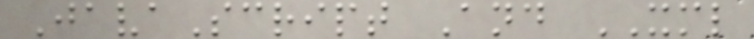JavaScript And XML
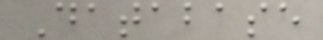Database
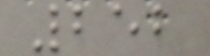252
